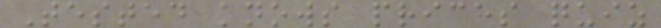Tested knows prices quiz
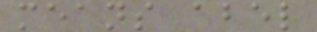means abel
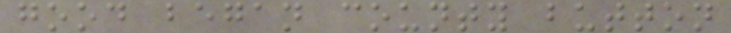good began county button
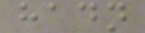hadn
